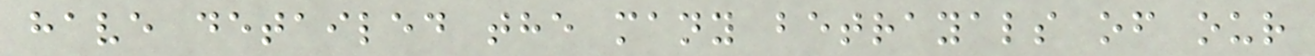have detailed the many betrayals of our
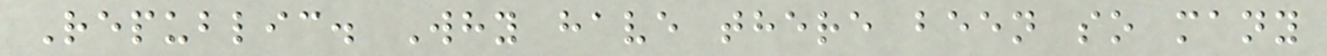Republic. Why have there been so many
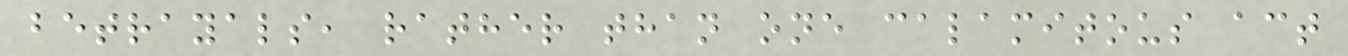betrayals, rather than one calamitous act
